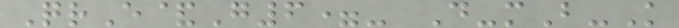QrE&G6=- D-mB-K
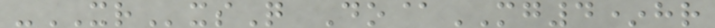-XRxsQ Do@MG4*hr
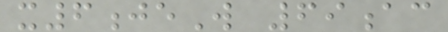x6jeW 69ac
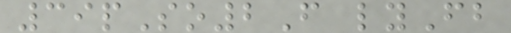39pSo2F lyFb
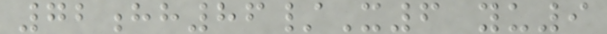72hh86/X6 yu9
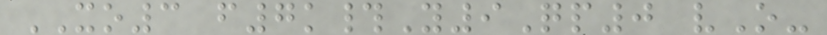XO3 f7k#Y9Qp0 vO-
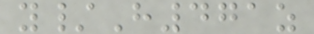y/H471z
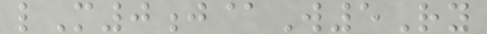lM0j@W5Ry
